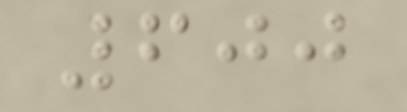600
